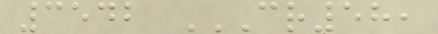3542 CR58,
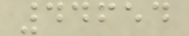44654
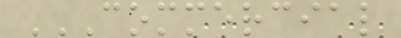COMMERCIAL
